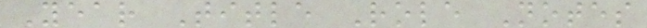Year Title Role Notes
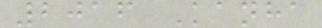2016 Kanha
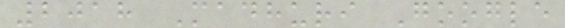2018 Madhuri Google
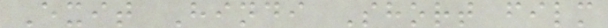Exit Hindi Short film
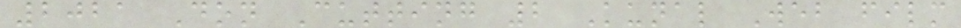2021 Don Cutting 2 Kunal Web film
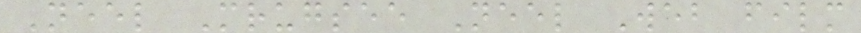Neel Mrugsee Neel Web film
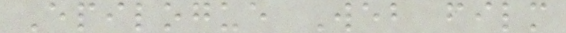Epilogue Web film
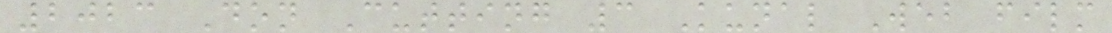2023 Don Cutting 3 Kunal Web film
